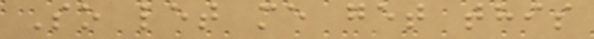So let me get this
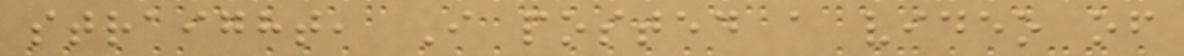straight, I posted a video of
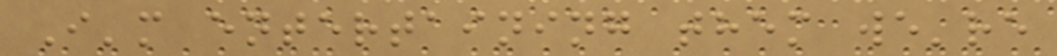I'm entertaining them we're
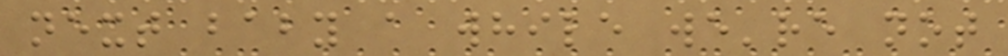next baby a while we're not
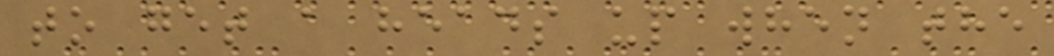to get a heads up when the
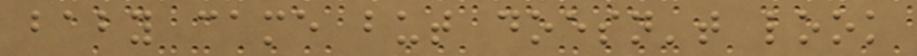baby came but doesn't look
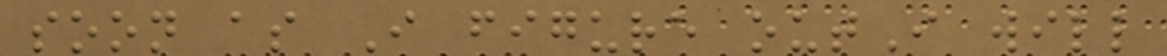soon as I figure outI will
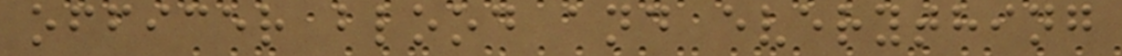officer blood and everything
